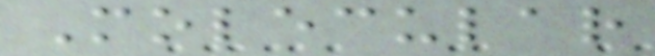Molecular
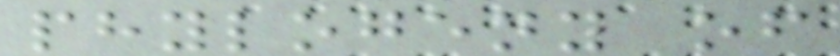phylogeny of
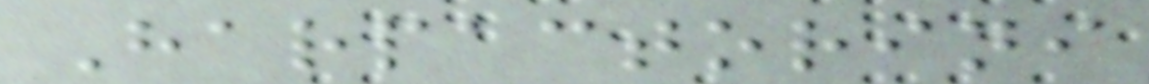Harpactorini
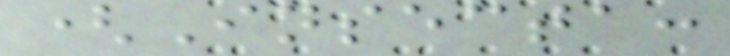(Insecta:
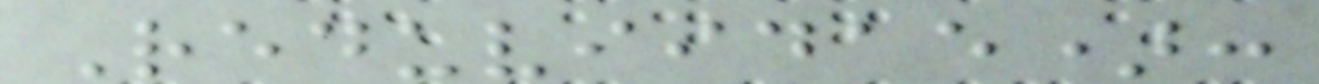Reduviidae):
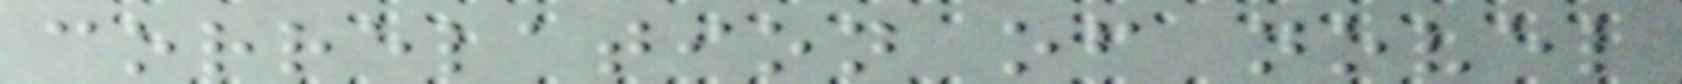correlation of novel
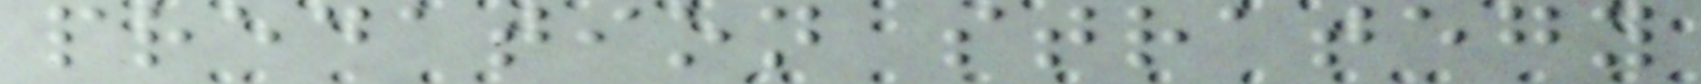predation strategy
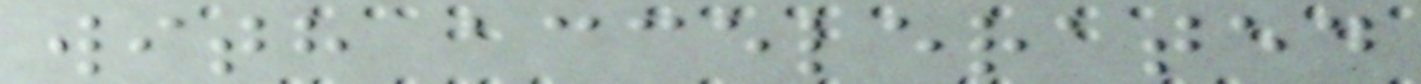with accelerated
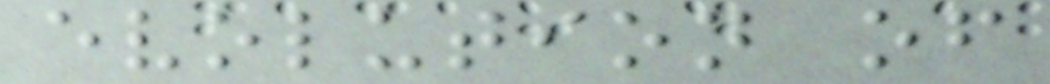evolution of
